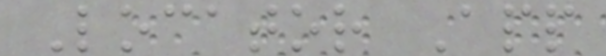Locator App
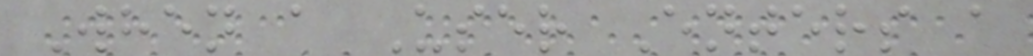When a User Enters a
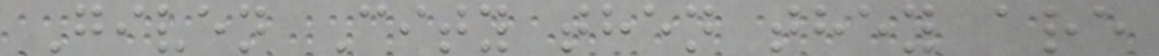Given City then they are
